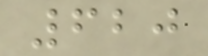620
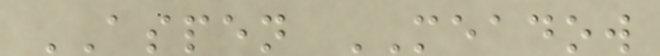ASPEN MEADOW
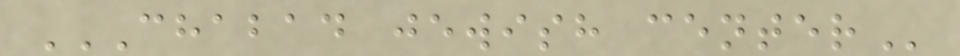CHABAD JEWISH CENTER
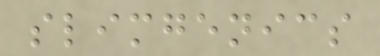slimgenics
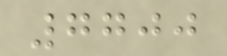7700
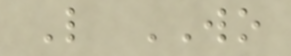L WO
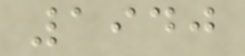1940
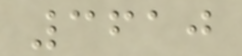3610
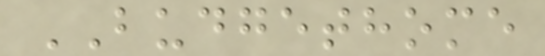BUDGETHOME
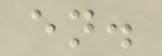en.
